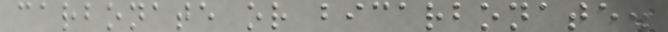carbonate or bicarbonate.
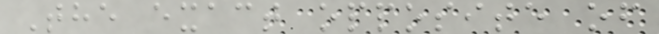The exact opposite of
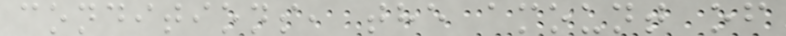conditions, the amount of
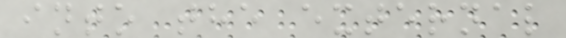into the external
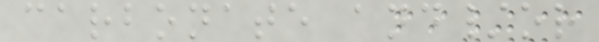carbonate and/or
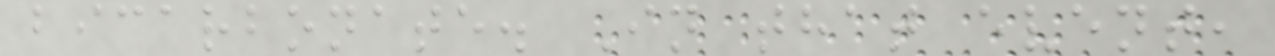bicarbonate. In that event,
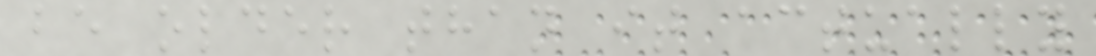be older than it actually
